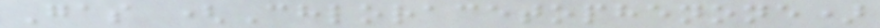Gas (Chloracetophenone)
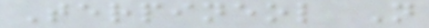Terpineol N
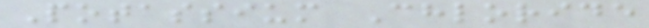Potassium Chloride
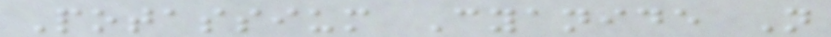Potassium Cyanide N
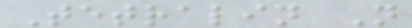Tetralin N
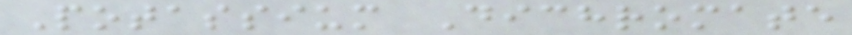Potassium Dichromate
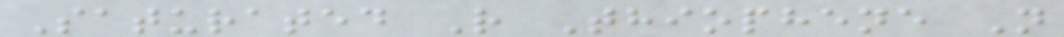Saturated R Thiophene N
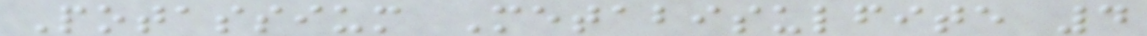Potassium Metabisulfite 4
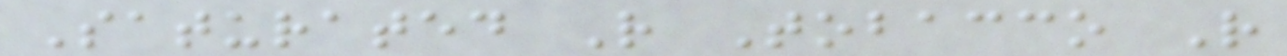Saturated R Tobacco R
